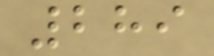289
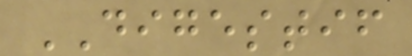DIGESTIF
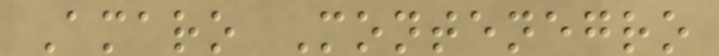Amaro Montenegro
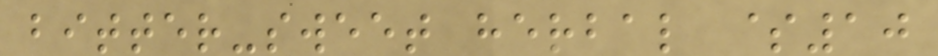bitter-sweet herbal $10
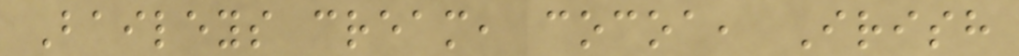Baileys cream, cocoa, Irish
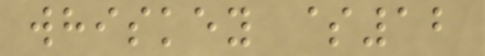whiskey $12
